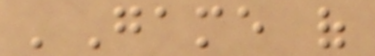'Game of
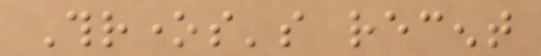Thrones's recent
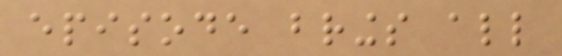episode brings all
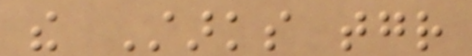the Starks together
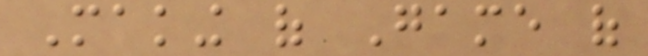Making of Game of
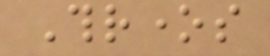Thrones
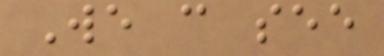We can see
